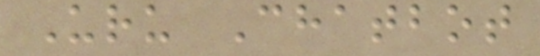Uru Chatbot
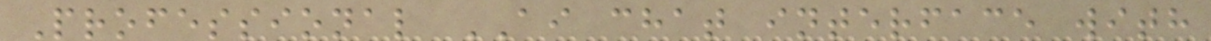Professional AI chat interface with
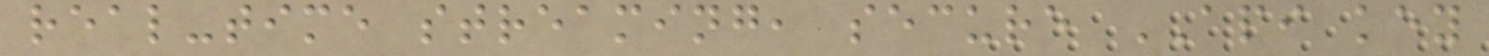real-time streaming, secure API key
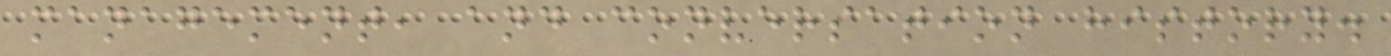management, and conversation history.
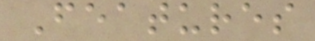Features
